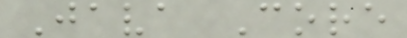Java Core
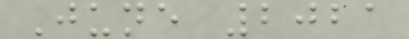June 2021
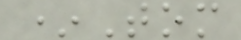*Tom
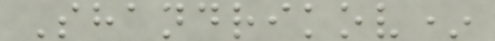Shandrikov*
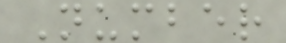Number
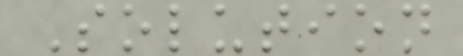Solution
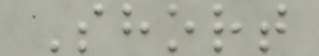Short
